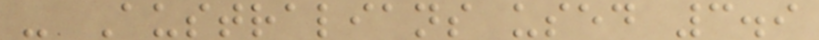- Australians used 3.9
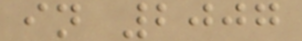in 2007
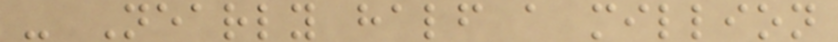- Nearly half a million
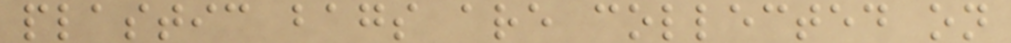plastic bags are collected on
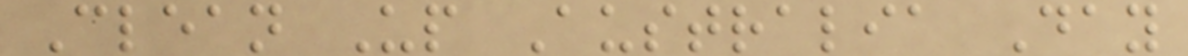Clean Up Australia Day
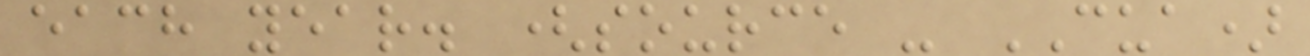each year. (source - CUA)
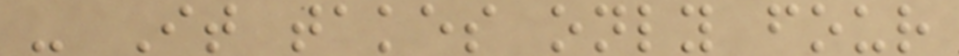- It takes only four
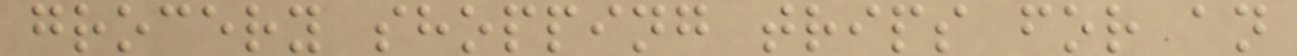grocery shopping trips for an
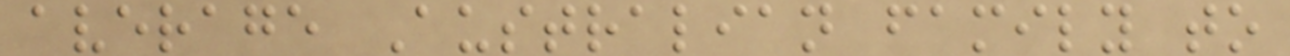average Australian family to
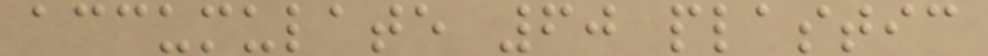accumulate 60 plastic
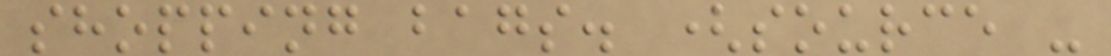shopping bags. (source -
